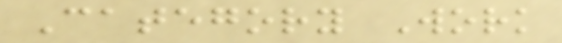Category Work
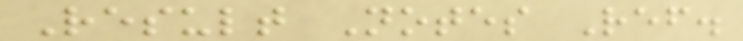Result Notes Ref.
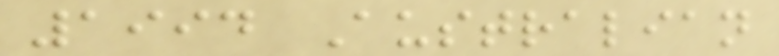1994 Australian
